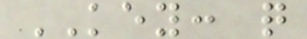KEY: q
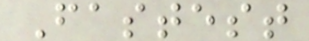Fastest
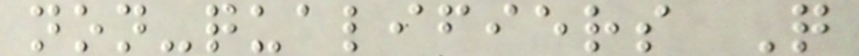non-qualifiers Q
